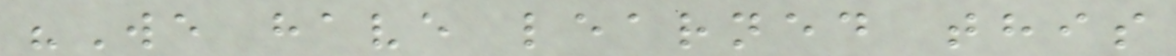"We have learned this
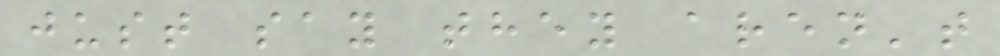just say they aren't
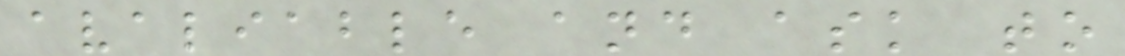avaliable and ask to
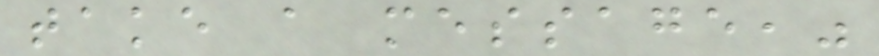take a message,"
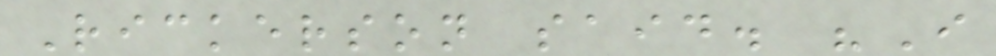Rickerson said. "I
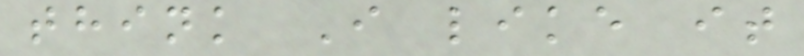think I like it
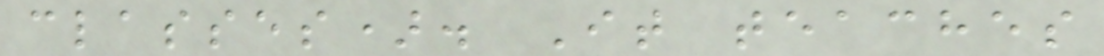classes). It teaches
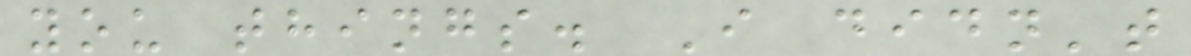you things. I didn't
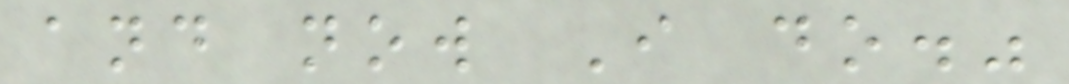and now I do."
